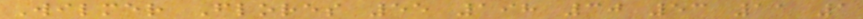Wilmer Flores 55 198 30 53 11 1
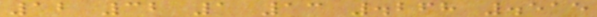12 32 1 13 .268 .515
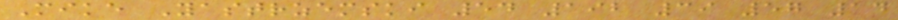Mike Yastrzemski 54 192 39 57 14
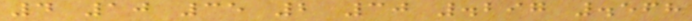4 10 35 2 30 .297 .568
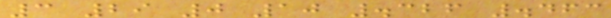3 29 0 10 .326 .463
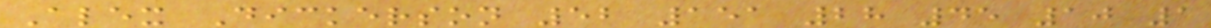Alex Dickerson 52 151 28 45 10 1
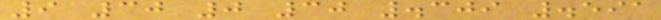9 30 0 30 .309 .591
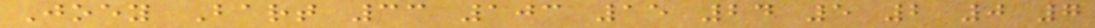Joey Bart 33 103 15 24 5 2 0 7
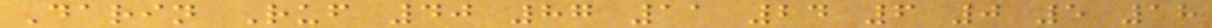Darin Ruf 40 87 11 24 6 0 5 18
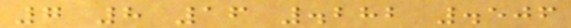7 8 16 .282 .506
